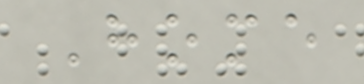Home
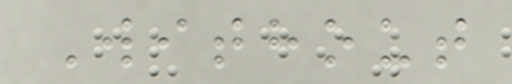Without
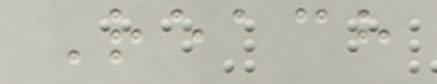Reach
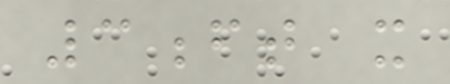3ft x
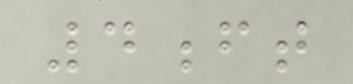4ft
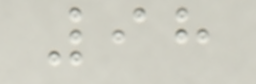98
